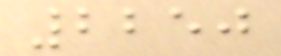2250
